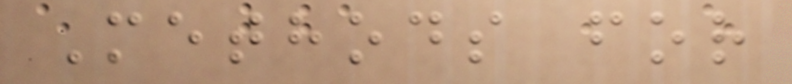Methods for
